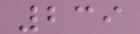239
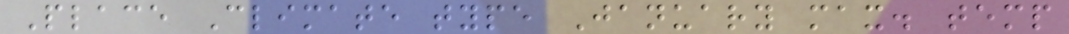Place Climate type January max. temp
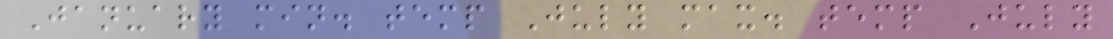January min. temp July max. temp July
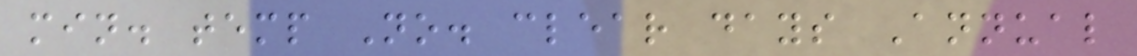min. temp No. clear days Annual
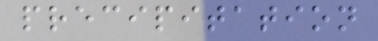precipitation
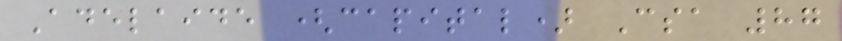Adelaide (capital) Csa 87
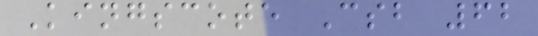Kingscote Csb 62
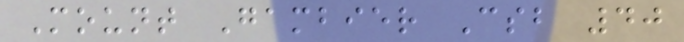Mount Gambier Csb 40
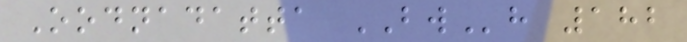Oodnadatta BWh 182
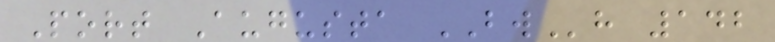Port Augusta BWh 142
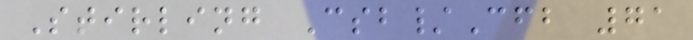Stirling Csb/Cfb 71
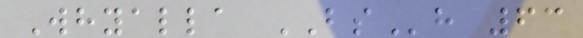Whyalla BSh 63
